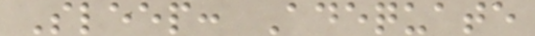Sleep: Adequate
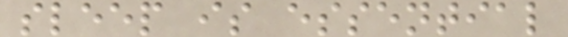sleep is essential
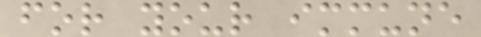for your immune
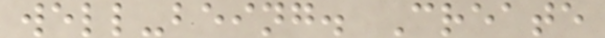well-being. Create
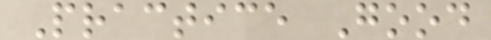Practice Good
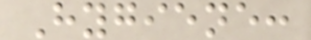Hygiene:
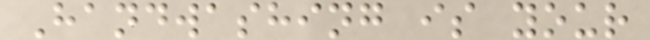Handwashing is your
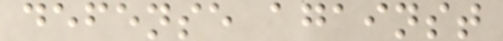defense against
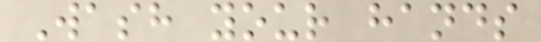Wash your hands
